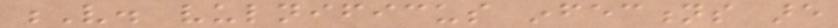V. vulnificus infections are
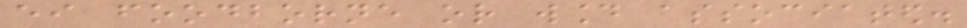either foodborne or wound associated.
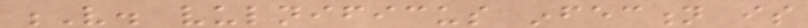V. vulnificus infection is
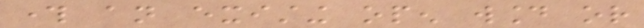through an existing open wound or
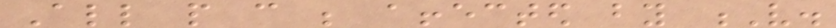All people can be affected by V.
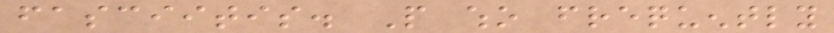fasciitis. People who frequently
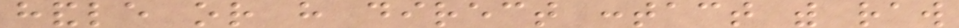handle or have direct contact with raw
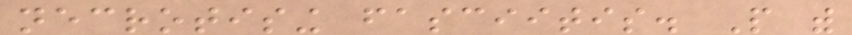necrotising fasciitis. People with
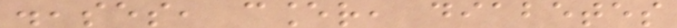diseases, cancer, diabetes
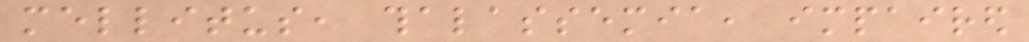mellitus, thalassemia, impaired
